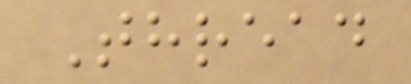Thread
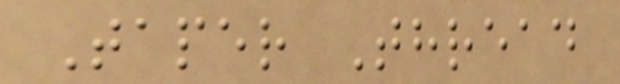Taper Thread
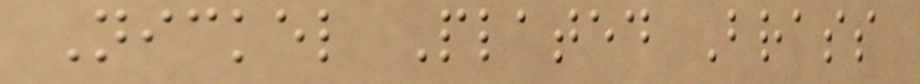Nickel Plated Brass
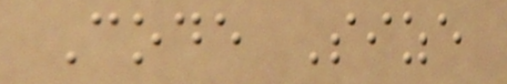Code Size
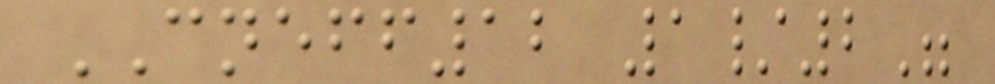CNEFF12 1/2"
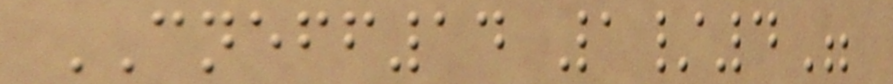CNEFF14 1/4"
